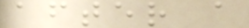after a
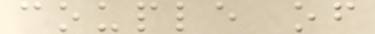couple of
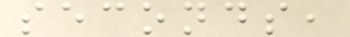seconds,
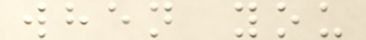when you
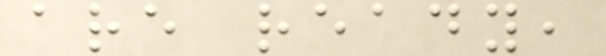are ready,
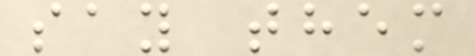say them
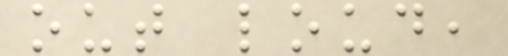out loud,
